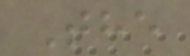The
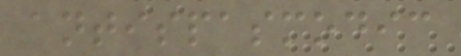antispasmodic
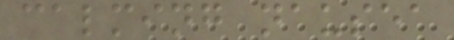calming nausea
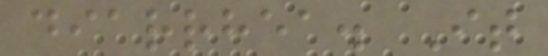diarrhea. It
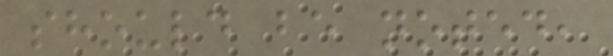should be noted,
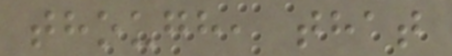though, that
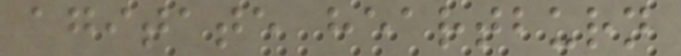agitate heartburn
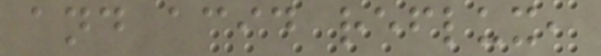and acid reflux,
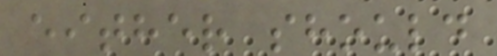either should
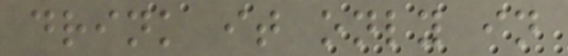drink it only in
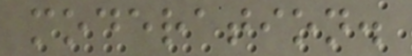moderation.
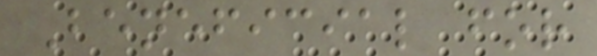Beneficial for
